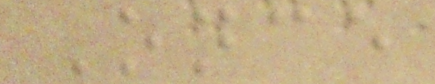Once
